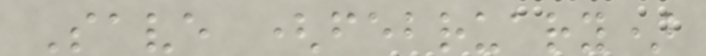Save (february)
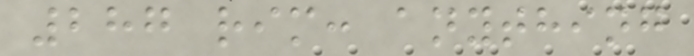287 rim: anything
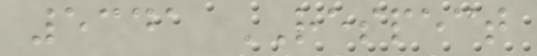5341 RESPECT
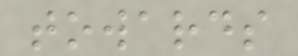towards
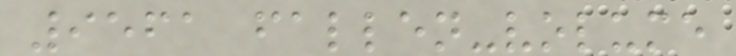9561 fallen-volume
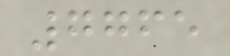7765
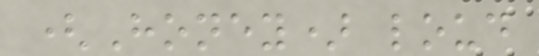(Honey) loud
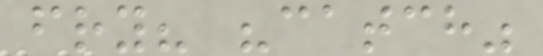fry? "catch"
